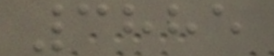3885
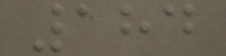184
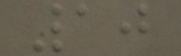10
